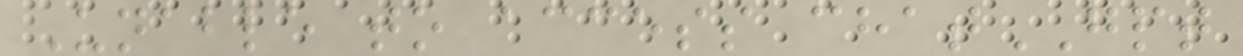Unable to access chatGPT
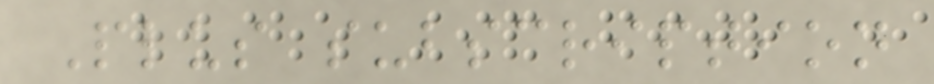Plus subscription
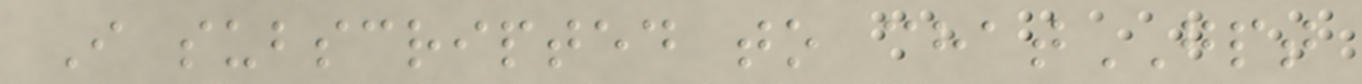I subscripted to chatGPT
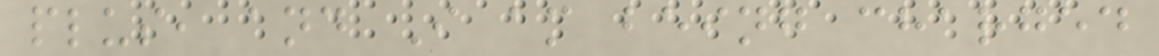plus, and I am being charged
